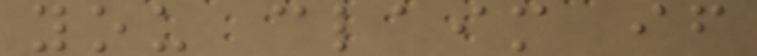you claim if
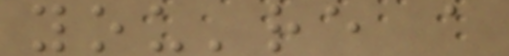you're a
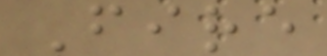Fire
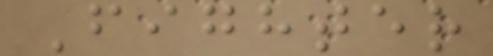Fighter
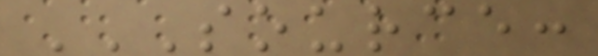SOURCE:
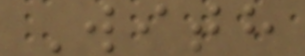With
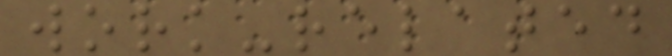work-related
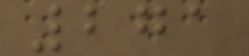271
